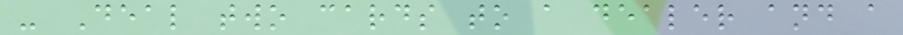- Deal two cards to a dealer and a
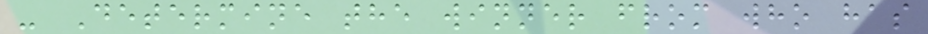- Determine the winner from who has
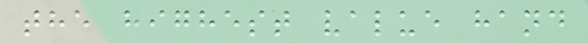the highest value hand
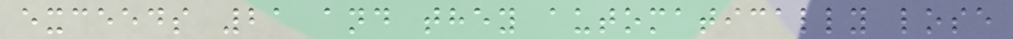exceeds 21 and they automatically lose
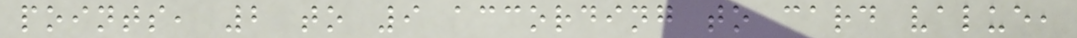points, 2 to 9 according to card value,
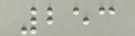253
